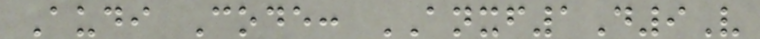Audi Code: ANXF1D9V
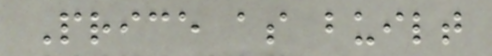Price as built
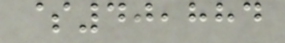$40,884
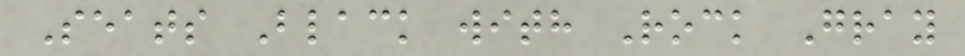Seats Black with Rock Gray
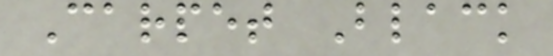Carpet Black
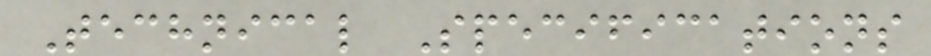Technical Specifications
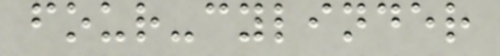four-cylinder
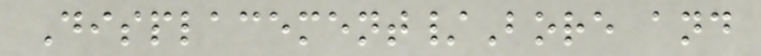Displacement/Bore and
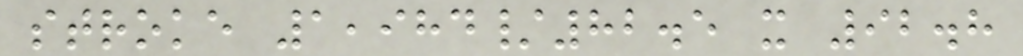stroke 1,984/82.5 x 92.8
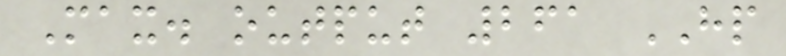Max. output 261 HP
